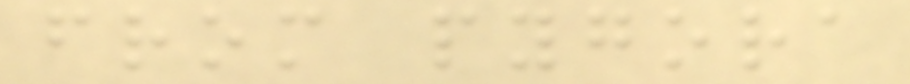from pygora
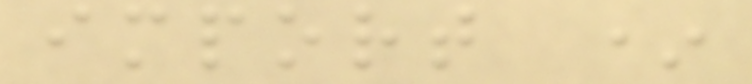import *
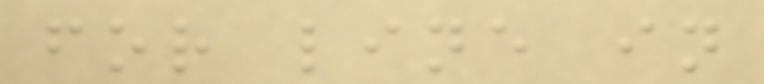for line in
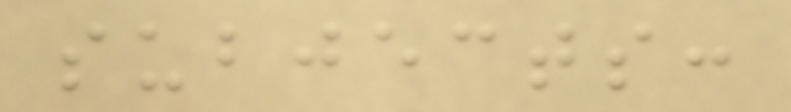subjects:
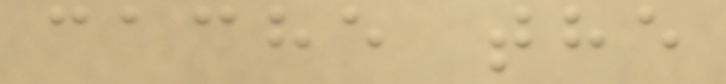cache the
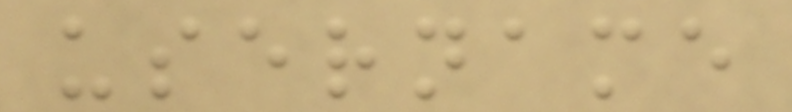username
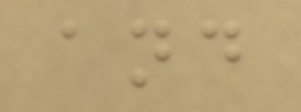and
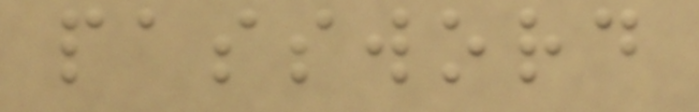password
